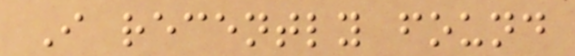I recently found
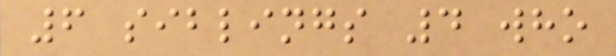6 siblings 4 who
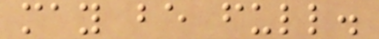may be full.
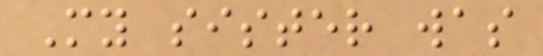My sister was
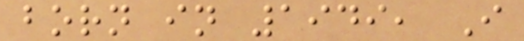born in 1949, I
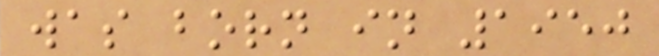was born in 1950
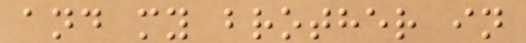and my brother in
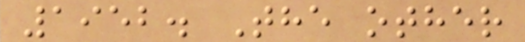1952. The other
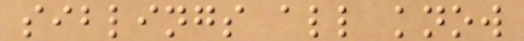siblings all know
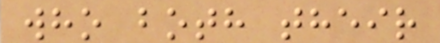who both their
